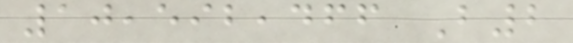10,592,466 B2
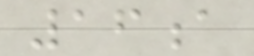16a
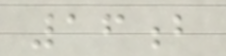16b
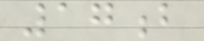17b
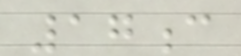17c
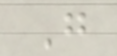G
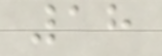18
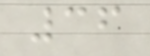36
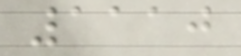1110
